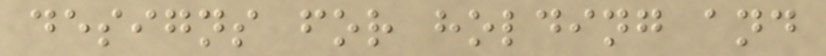designs for holding and
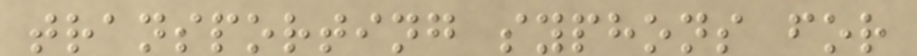transporting syphons for
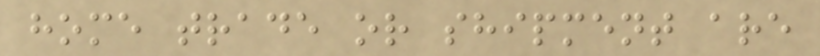home trade or shipment are
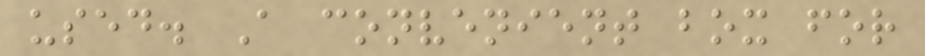used. A convenient box for
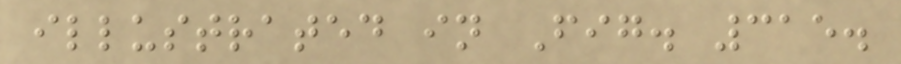illustrated in Fig. 315.
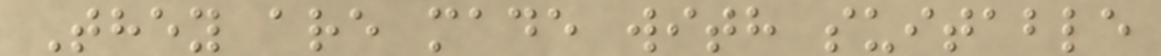They are made with suitable
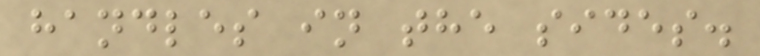handles in the sides.
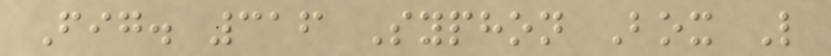Fig. 316 Syphon Box L
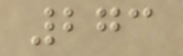273
